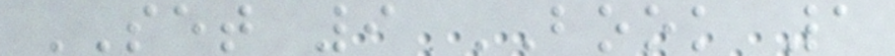SET 9 BOOK 1
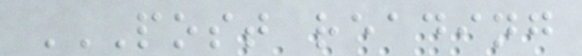POST READING
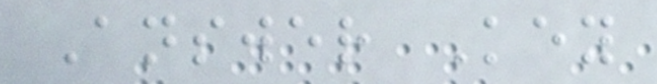Answer Key
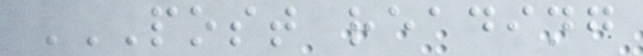POST READING
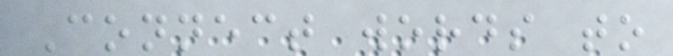Connect words to
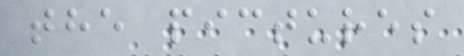the pictures
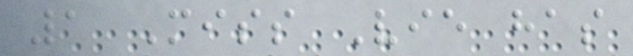1 Miss Vie has
